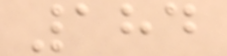184
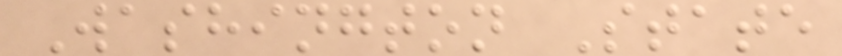Washington State
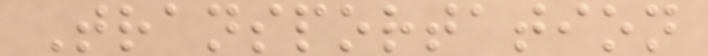Transportation
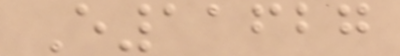E11627
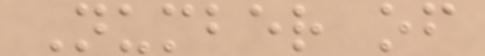Number of
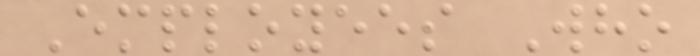Employees Who
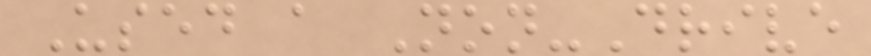Used a Non-Drive
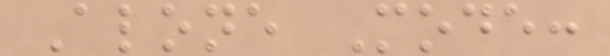Alone Mode:
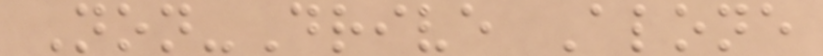Non-Drive Alone
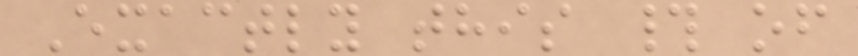Exactly this # of
